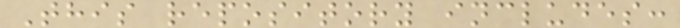This repository includes:
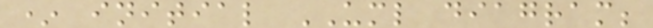* initial UML diagram;
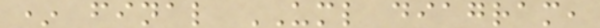* final UML diagram,
